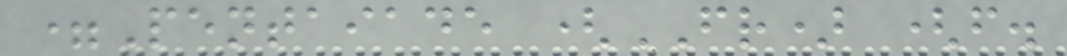=Pentaiade (FR) (f.
